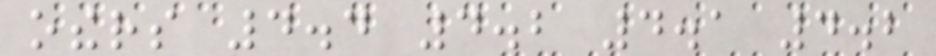others 4.4 4.2 4.1 4.2
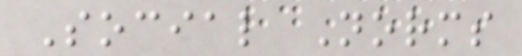Social Norms
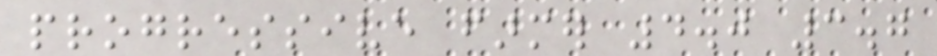progressive farmer 4.0 3.7
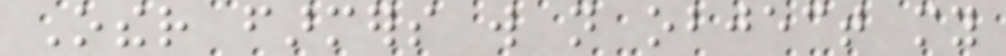Other farmers will not object my
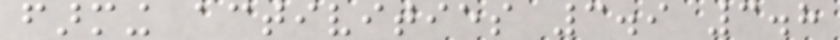farming activities 3.9 3.8
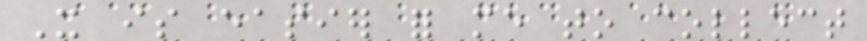It is easier for me to collect
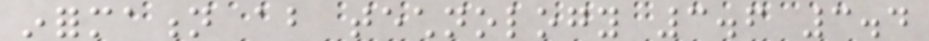information about technology 3.6 3.4
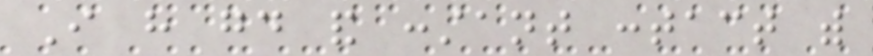I have good and constant contact with
